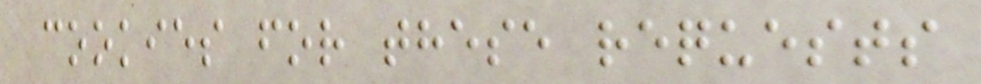cookies for these requests
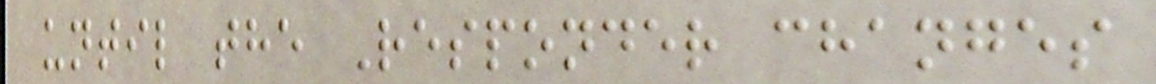until the Responder changes
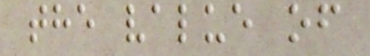the value of
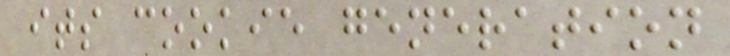its cookie generation
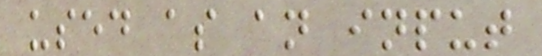used as an input
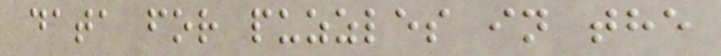data for puzzles in the
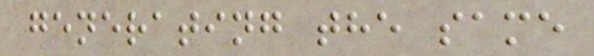generating the same
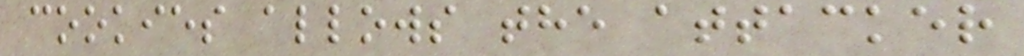cookies allows the attacker
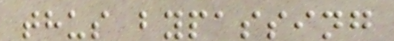thus bypassing
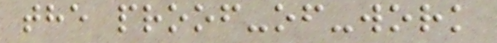the proof-of-work
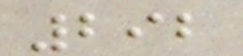292
